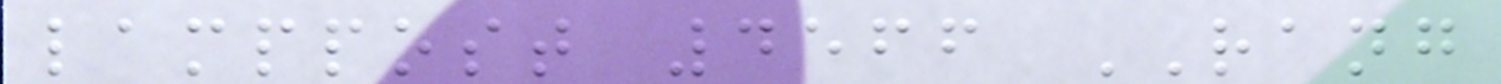lamppost 4566 RANG
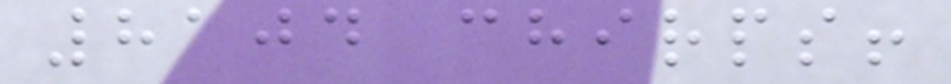8104 chirps!
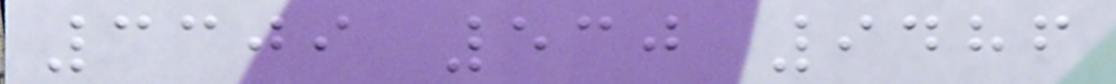3309 530 9486
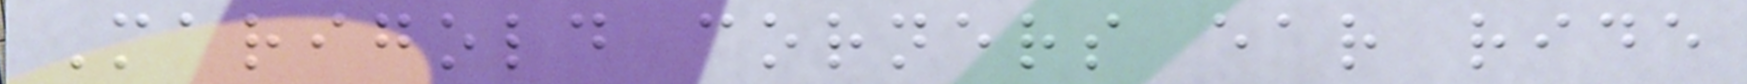Marigold corners ear ride
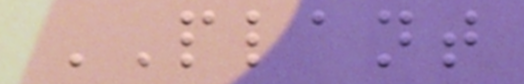PLANT
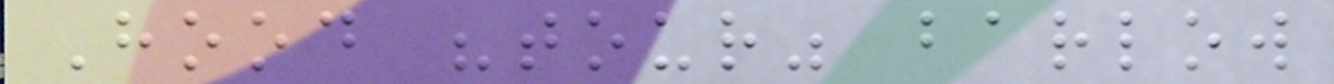Hood "tour" barlow
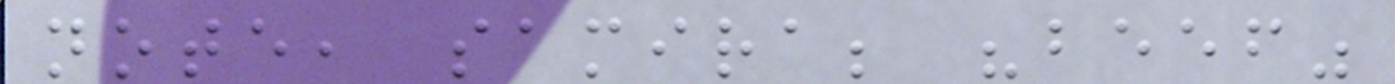note, samira; "beef"
